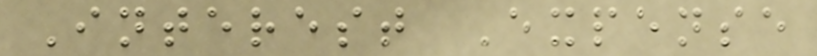Interest Expense
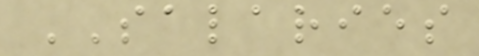SALARIES
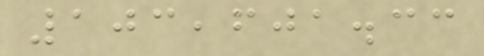103,601.33
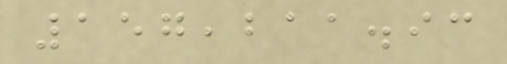157,211.93
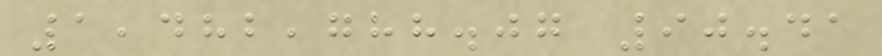1,482,788.07 90.41
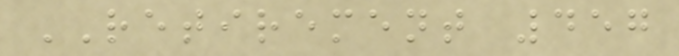RETIREMENT 457
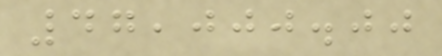47,000.00
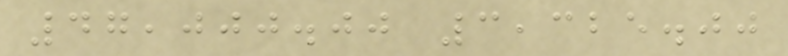47,000.00 3,325.00
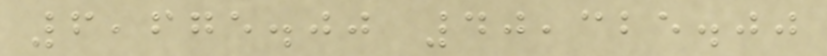6,675.00 40,325.00
